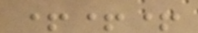+++
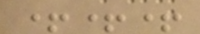+++
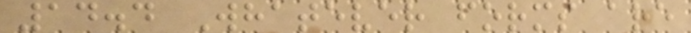14.4 Whatever forms are
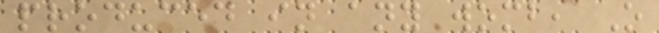produced in any womb, O
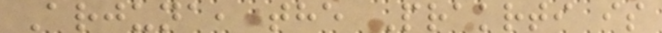Arjuna, the Prakrti is
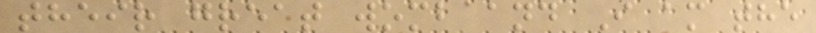their great womb and I am the
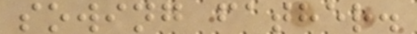sowing father.
